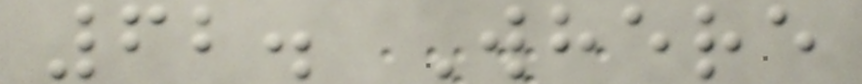62. Where
